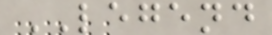LEGEND
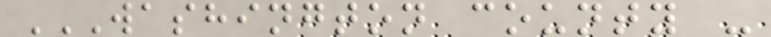WASHINGTON COUNTY -
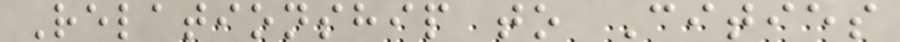Relationship to Cities
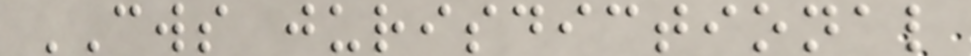CWS jurisdictional
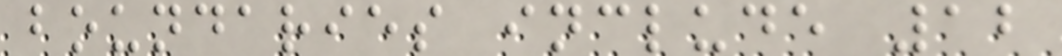boundaries include 12
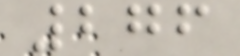276
